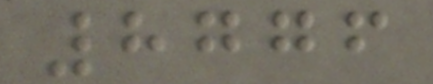8776
